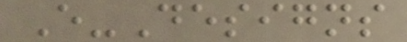E-Designs
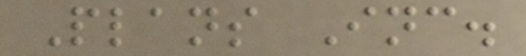Plans Inc.
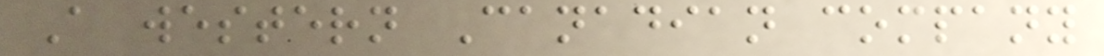A western Canadian company
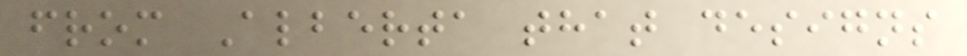from Alberta that designs
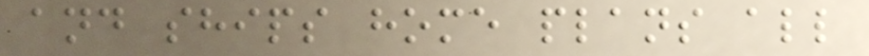and ships home plans all
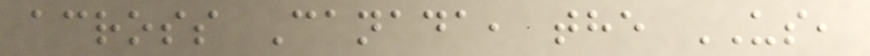across Canada, the US,
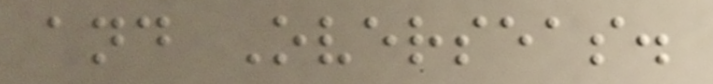and Overseas.
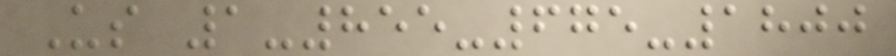Us 1-855-675-1800
